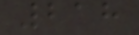218
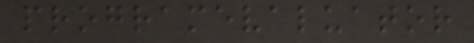programevaluator
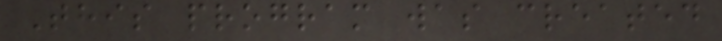This program was created
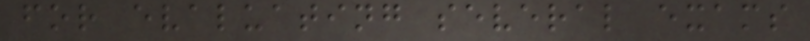for evaluating several exams
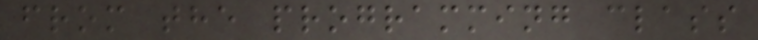from the programming class
